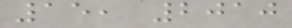15, 2010
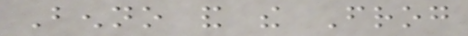Benno and the Frog
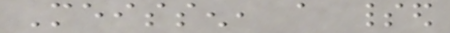Meissen, a spirited
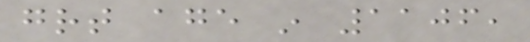great age in 1106,
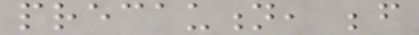precaution, before
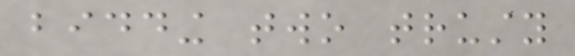bidding two trusty
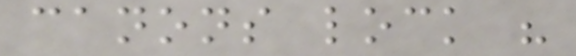canons lock his
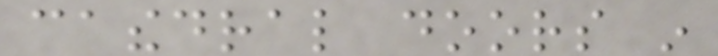cathedral doors in
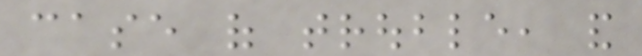case of trouble, and
